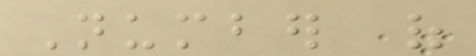Number of
